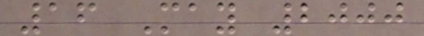16 May 2000
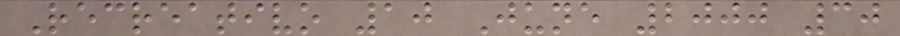Recreativo 10 June 2000 30
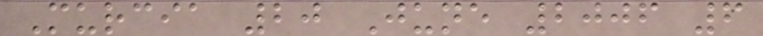Murcia 20 June 2006 6
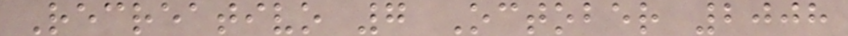Recreativo 7 October 2008
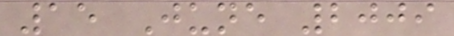15 June 2009
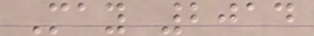May 2014
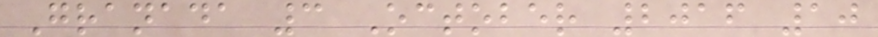Granada 3 October 2016 10
